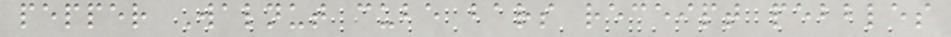pepper Walnut cube bars receipt pebbles
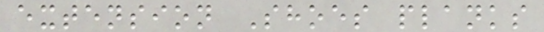extension Shoes planks
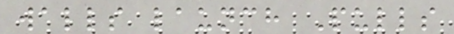walls launch Pulls
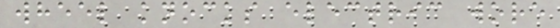wheel knocks electric wore
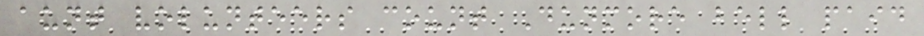aunt volunteers count Dunmore bell paid
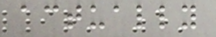actually
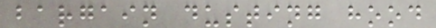bargain dusting hood
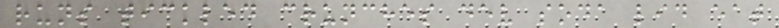runs tickled crunches dev soda lid eat
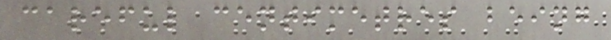careful centimetres being
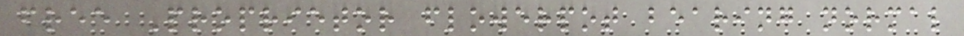free Proprietor flowerpot bearing normal
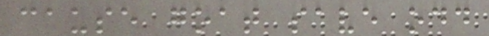cause goat save odd
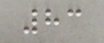83
